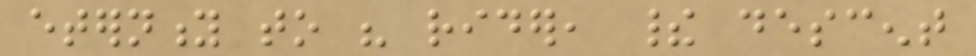eternity to his rider, their descent
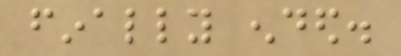finally ended.
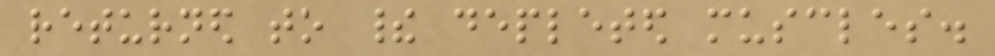returned to their depleted muscles.
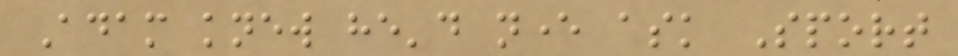Adam knew he'd never ask Sport
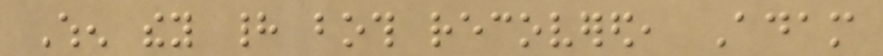When they had both recovered, Adam
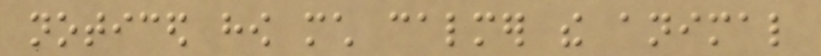noticed how much calmer the animal
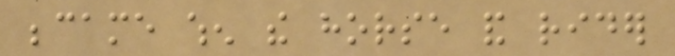became when the horse and rider
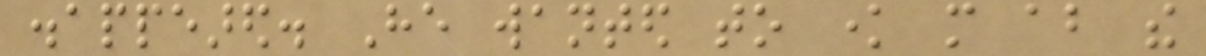disappeared. He wanted to know more about the
